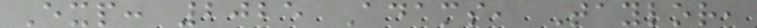Exp: 2025 Adams, Taylor,
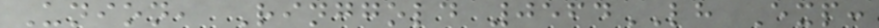Union, Ringgold 0564LH Exp:
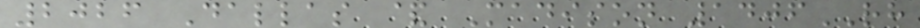2026 Dallas & Madison 1406RH
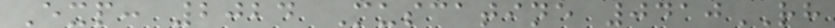Exp: 2024 Muscatine 0410RH
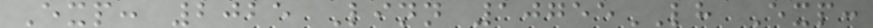Exp: 2025 Linn 10755LH Exp:
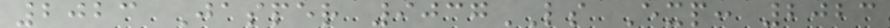2023 Jasper 9037LS Exp: 2023
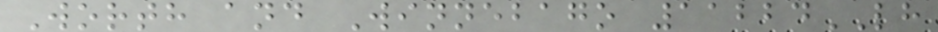Worth and Winnebago 11224LH
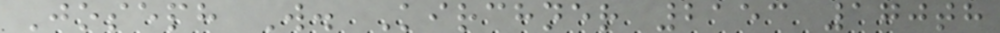Joseph W. Kirchner 2153 170th
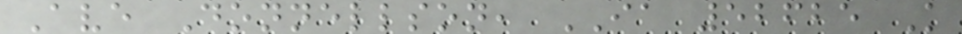Ave Donnellson, IA 52625 K
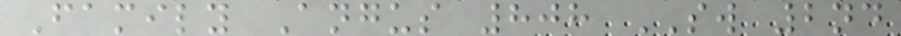Family Angus 808 SW 2nd
